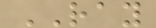RAY
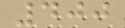400
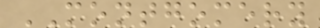MONTGOMERY
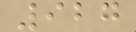927
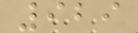929
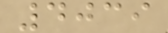4039
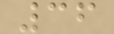36
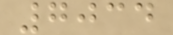7034
